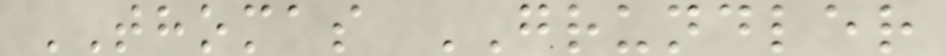THOMAS GRUNDLER
